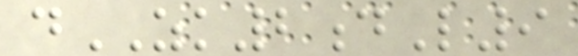dZK2dL9
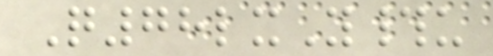Q78lxY#u
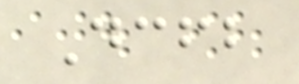Dcfb
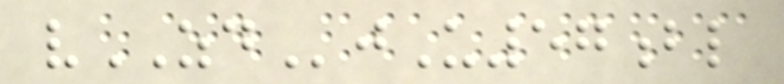vZDjU57bl
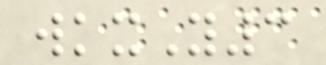wkxY3
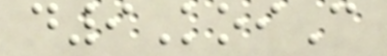d9KoiC
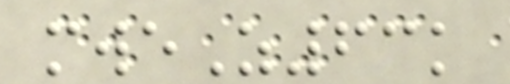mweZ63k
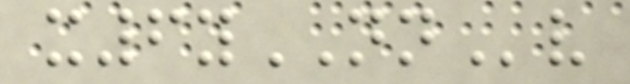x6yNNv
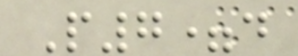P7=d
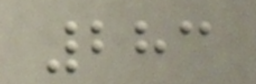283
